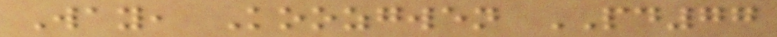Way, Koozgwen PD77
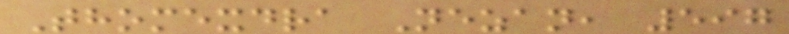Thomexdra Nezan, 597
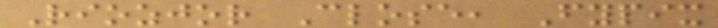Riozjor Close, Fypix
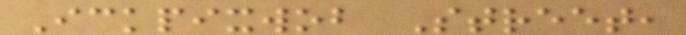Ickpixwob Street,
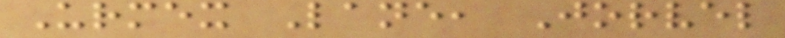Urmex Lane, Jorvel
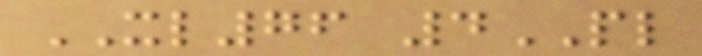XL76 4PL
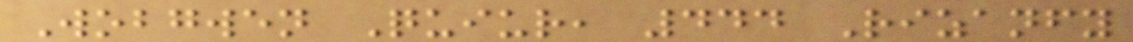Wobgwen Quiur, 444 Rizanfy
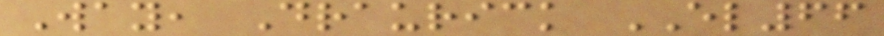Way, Draurick EL66
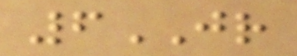6JR
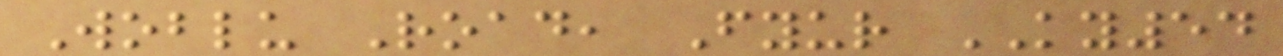Woblu Road, Fyur KY54
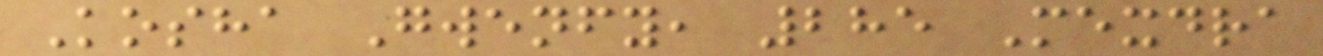Kosha Gwenfy, 285 Mexdra
